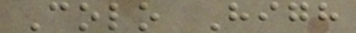Colo High
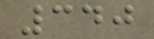340
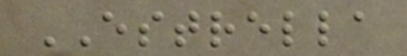ESTRELLA
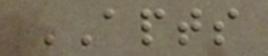APTS
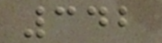342
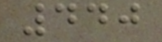440
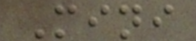Mini
